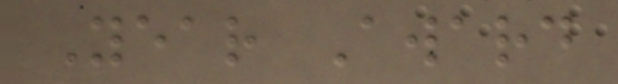Year Award
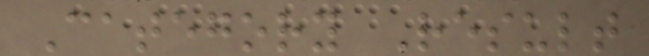Category Result
